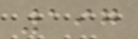197
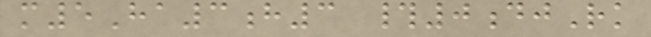m5Ha3h3 #0djRk
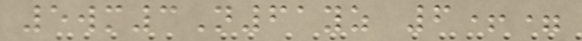5wm3N61yz 6+=
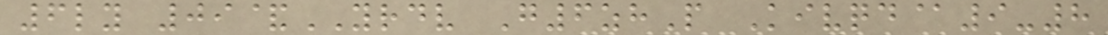6ly 09&YRDV G6zhP Kivqd@9-8
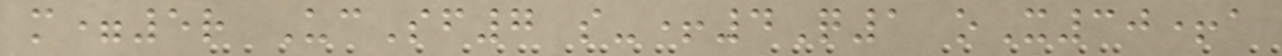m=5r UcSf7 s-+4Q1 oX30+a
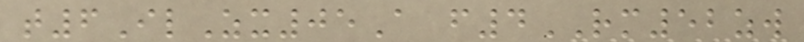t6IlZx05A f4RM52zw
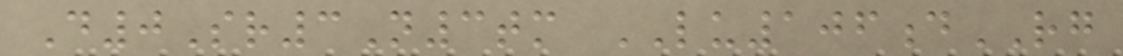D0Sr3N3tm LU106dRG
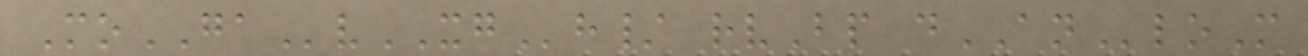MoGAvXGh/ rvBp dANloM
